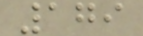179
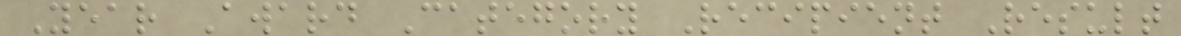Year Award Category Recipient Result
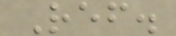Ref.
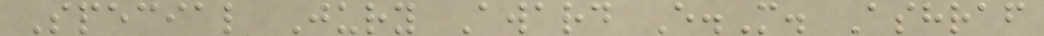Special Jury Award E.M. Ashraf
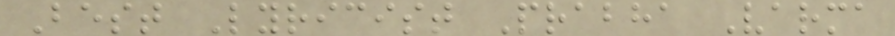Best Lyricist Prabha Varma
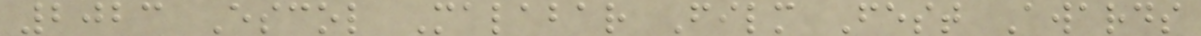2023 Escol Malabar Film Fest Awards
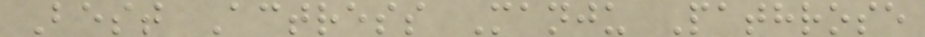Best Actress Manju Pathrose
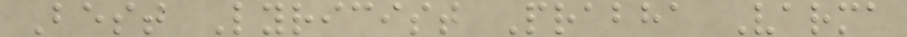Best Lyricist Prabha Varma
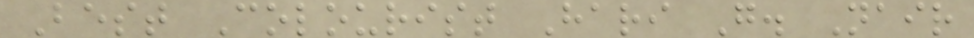Best Colourist Hari G. Nair
